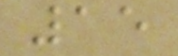15
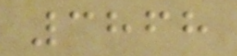3868
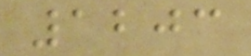1203
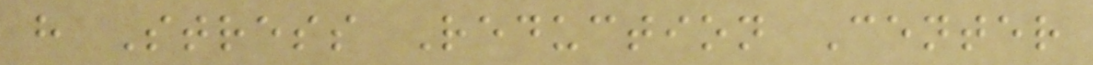h Stress Reduction Center
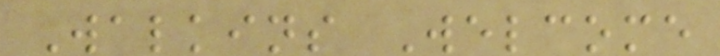Walkins Welcome
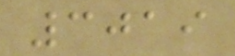3019
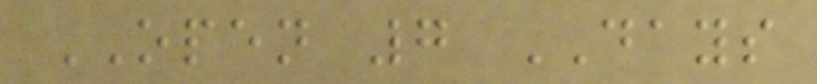OPEN 7 DAYS
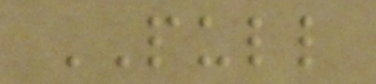PULL
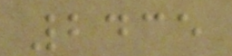2435
